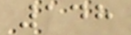148
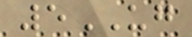5UG
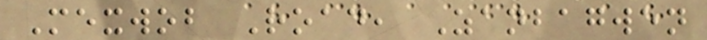Mexwob Road, Zanbagwen
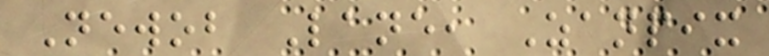Newob Lane, Zanpix
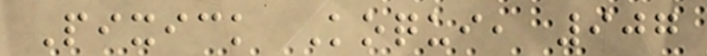Pixick Koqui, 907
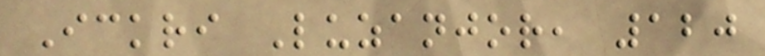Ickri Luzanjor, 120
